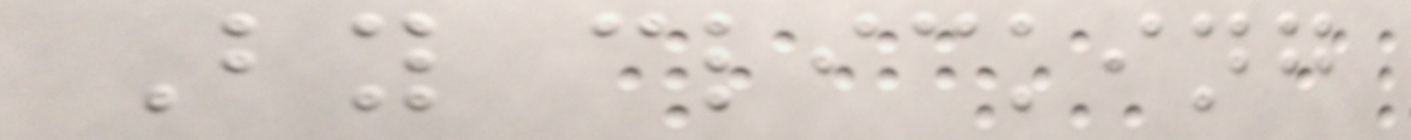By clicking
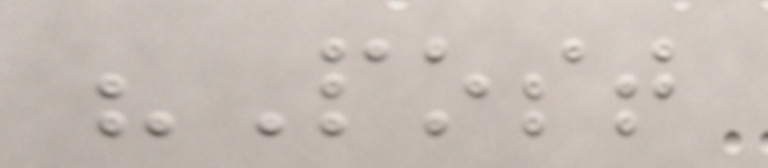"Post
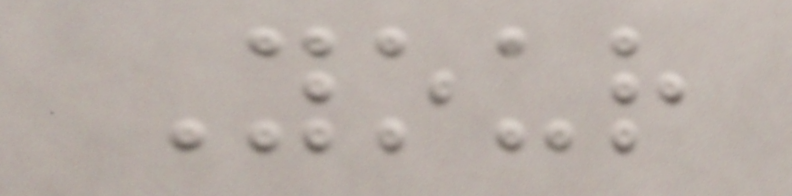Your
